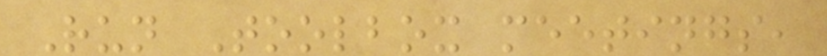Run Toolbox meetings,
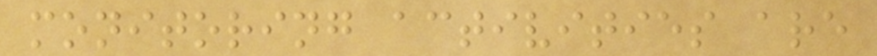monitoring activities are
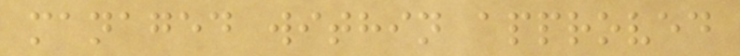managed within approved
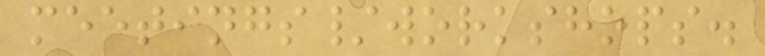meetings/workshops.
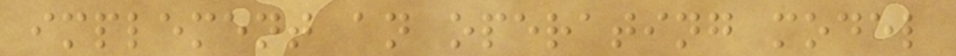implement an operating model
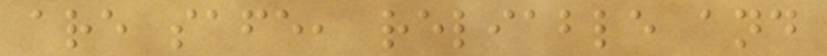are safe, reliable and
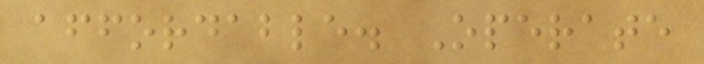affordable. Operate
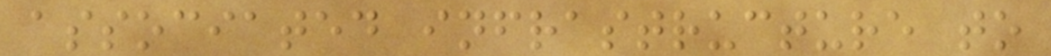associated infrastructure to
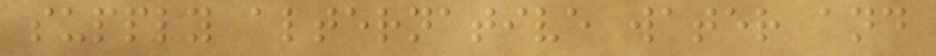supply alternative water and
